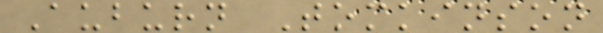Auburn Tomkinson
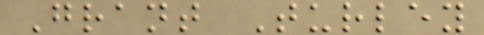Grant Turley
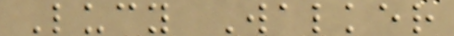Lucy Walker
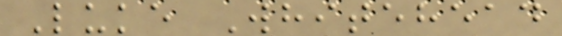Luke Whitehead
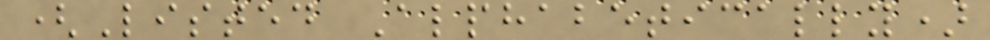(Listed Alphabetically)
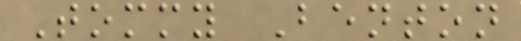Tommy Benton
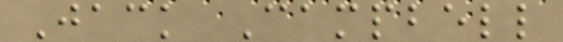Jack Campbell
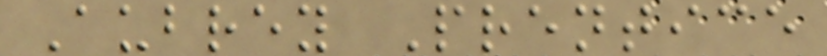Aubrey Prentice
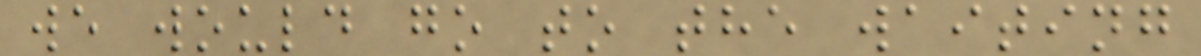we would go to the waiting
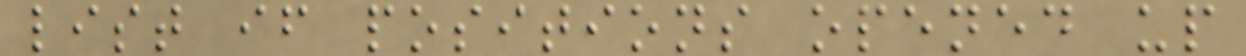list if positions opened up
